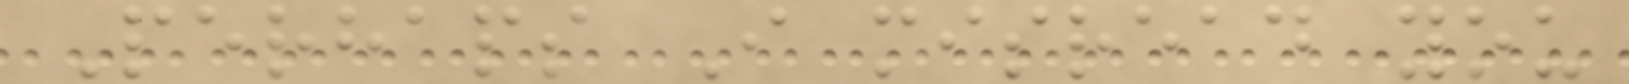Perhaps I misread you
